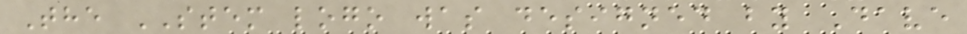The STEM logo was designed by Dave
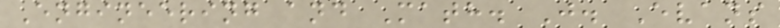Engineering and Math. J. Evans
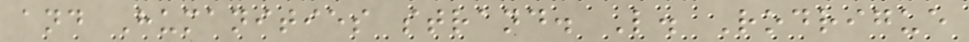and Humanities strand. L. Rodrigue
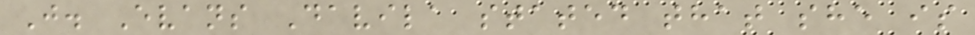J. Evans Davila stated that she is
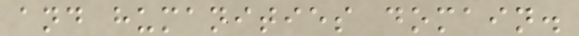and humanities domain.
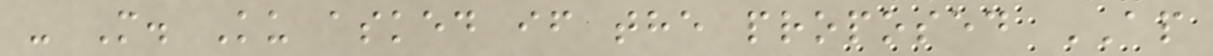- M. Ku asked if the proposed AP
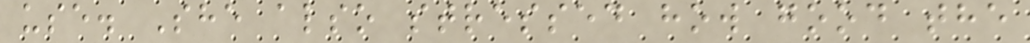use. She also stressed how good the
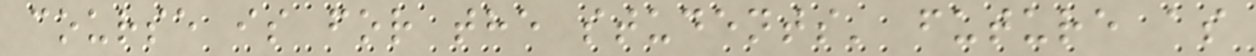course is for the students' future as
